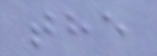the
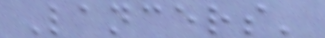Lancers'
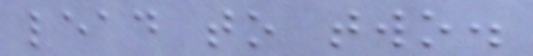lead to two.
